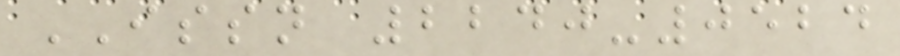ISSN 2240-0524
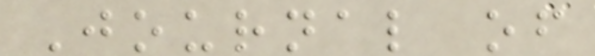Journal of
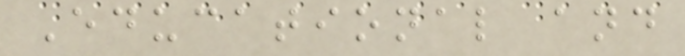Educational and
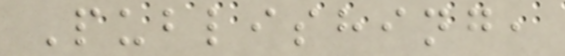Publishing,
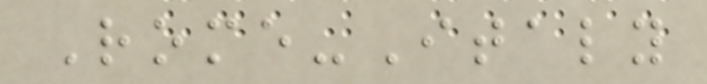Rome-Italy
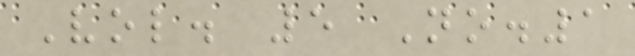Vol. 5 No.1
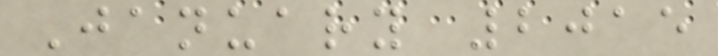January 2015
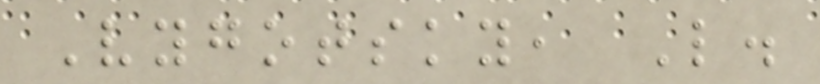Vygotsky, L.
